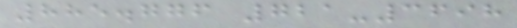885.776 721-3698
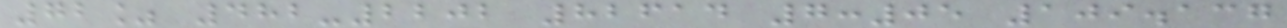72% 482-2202 82614 7:05 109.137
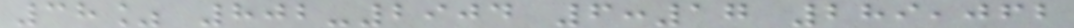38% 802-2904 6:17 289,062
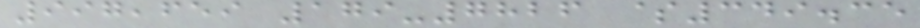997,659 179-7826 $349.35
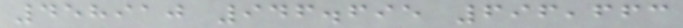458910 946.695 696,663
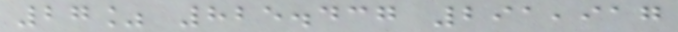27% 825.437 291,917
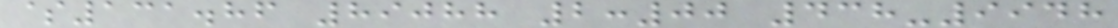$131.86 89088 2:00 438-9948
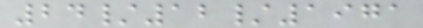24/12/1971
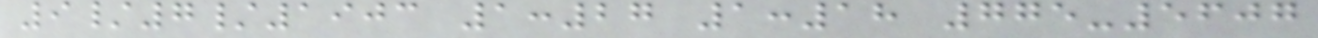9/7/1903 1:27 1:18 775-5607
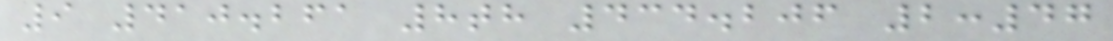9 410.261 8th 434.206 2:47
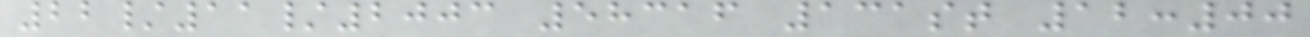22/11/2003 58316 131st 12:00
